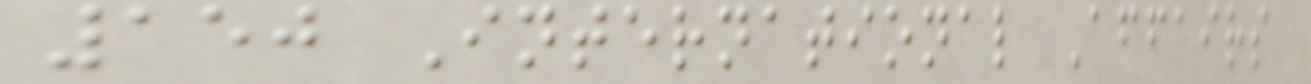150 International Affairs
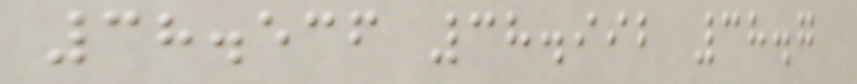38.536 38.992 38.7
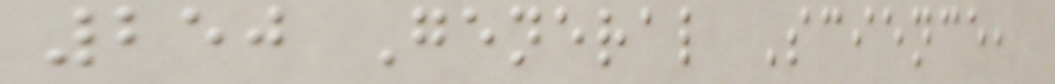250 General Science,
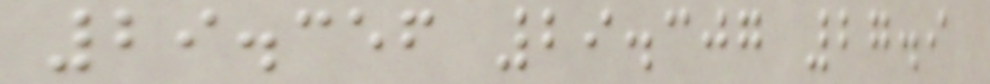29.356 29.307 27.9
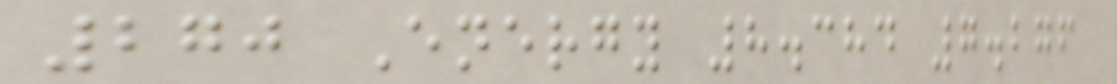270 Energy 8.384 7.276
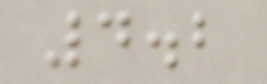4.2
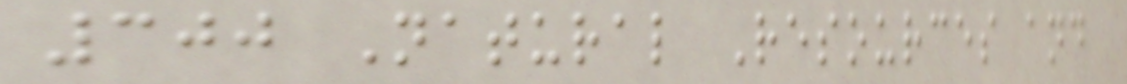300 Natural Resources and
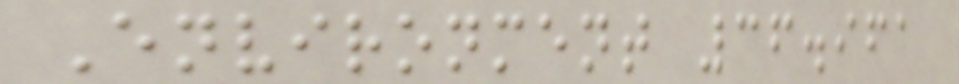Environment 36.961
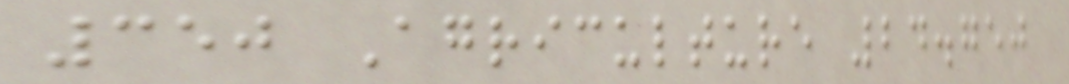350 Agriculture 24.750
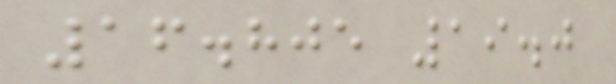16.805 19.0
